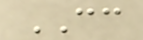CC
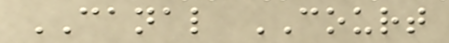CANAL COURT
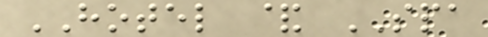HOTEL & SPA
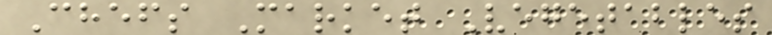Chefs Market Vegetables
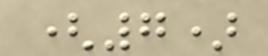(7)
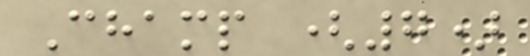Champ (7)
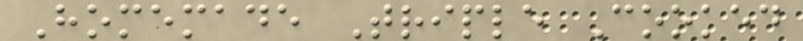Homemade Triple Cooked
